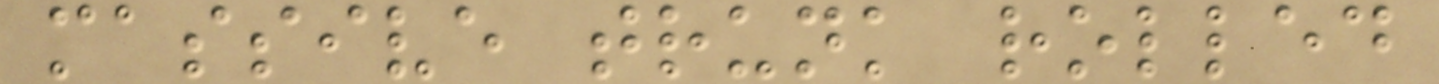massive trunk rolled
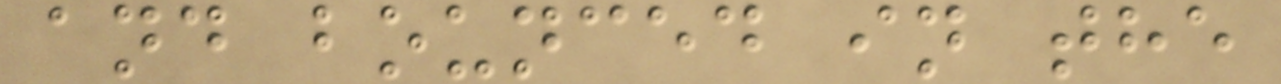and bounced in the
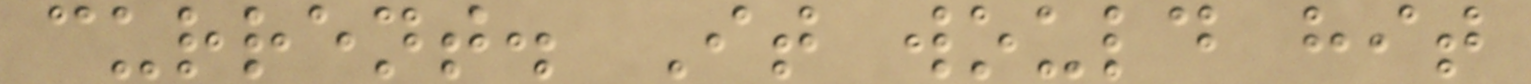current. It would hit
